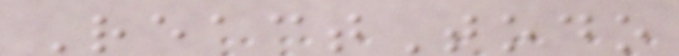ReactTodo
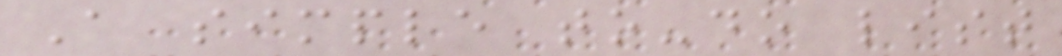A simple to-do list
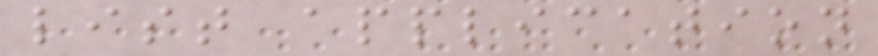list application
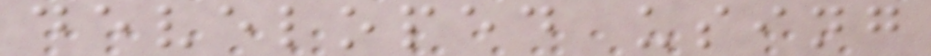developed using
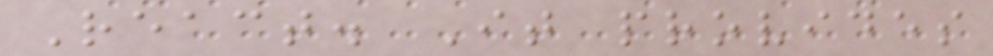React. It provides
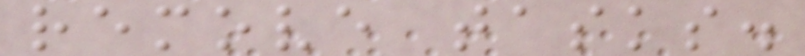remove tasks.
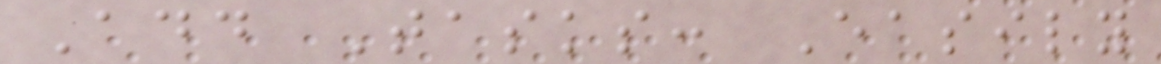Add Tasks: Easily
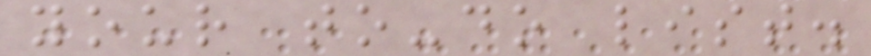your to-do list.
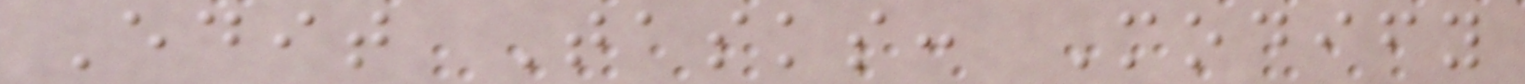Edit Tasks: Modify
